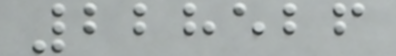228526
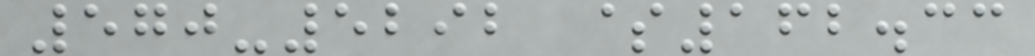570-5292 $162.33
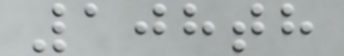108th
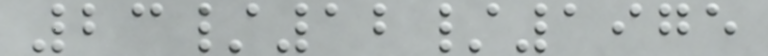23/12/1975
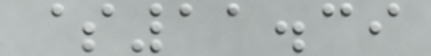$11.39
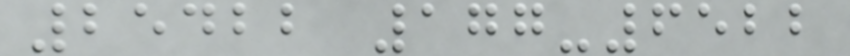25422 177-6522
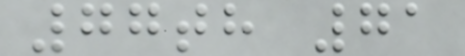77th 71
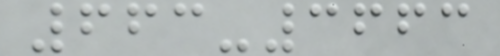663-3663
